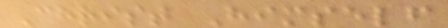Christ Himself
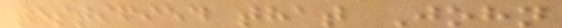testified that John
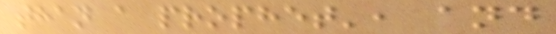than a prophet', and
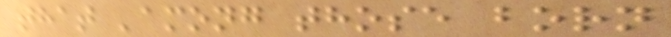that 'among those born
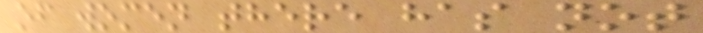of women there has not
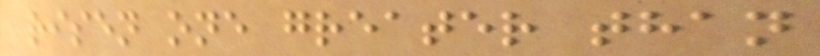risen one greater than
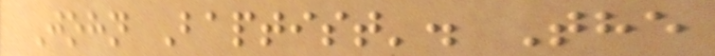John Baptist'. The
